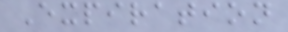Expiration
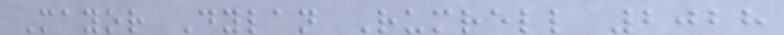Mayor Dylan Rumrell 2028
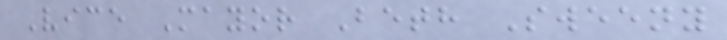Vice Mayor Beth Sweeny
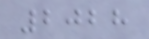2028
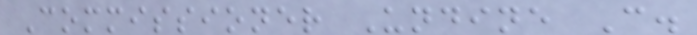Commissioner Undine C.
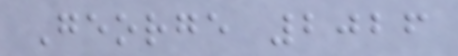George 2026
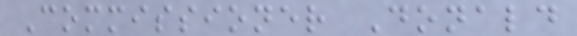Commissioner Donald
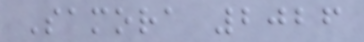Samora 2026
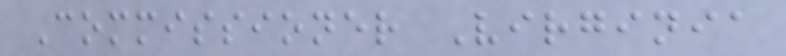Commissioner Virginia
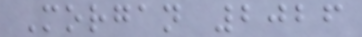Morgan 2026
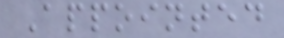Appointed
